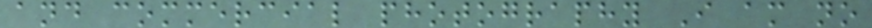and commercial photography I am no
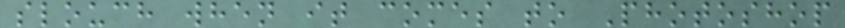slouch when it comes to Photoshop
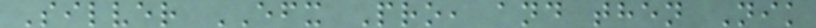Silver EFX Pro, and then Nik
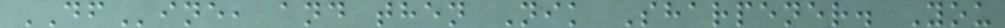DFine, and then Nik Sharpener. You
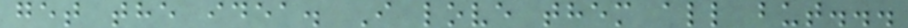get the idea. I love them all but...
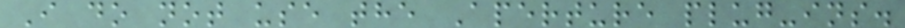I do not use the Aperture plug-ins.
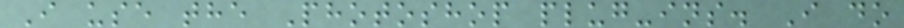I use the Photoshop plug-ins. I do
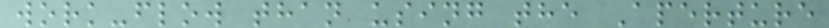work-flow than using the Aperture
